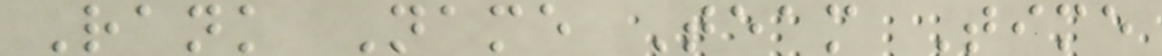Rank Name Team Time
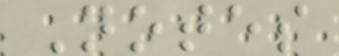Notes
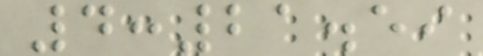4:21.59
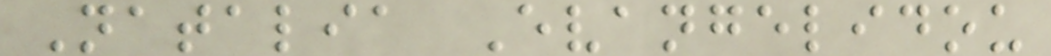Natalia Evangelidou
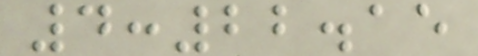4:22.15
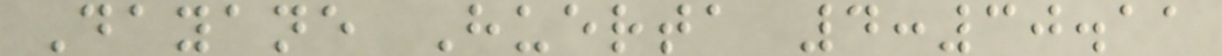Dayane Huerta 4:30.11
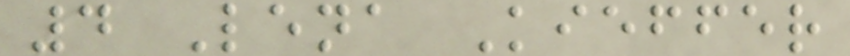4 Lena Kieffer
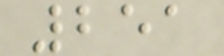251
